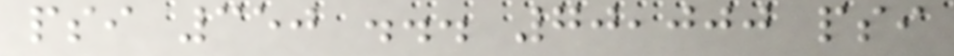psi 350 ... 70,000 psi
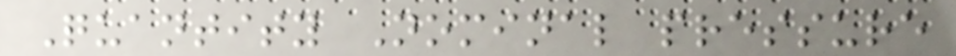Quantity Nominal pressure
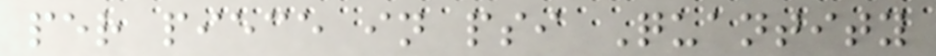per piece in psi Quantity
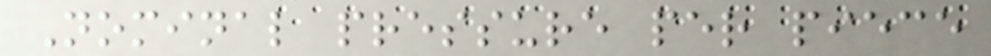Nominal pressure per piece
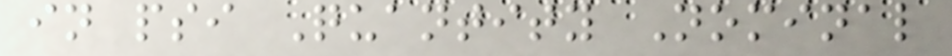in psi Quantity Nominal
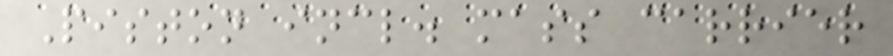Piston incl. mass carrier
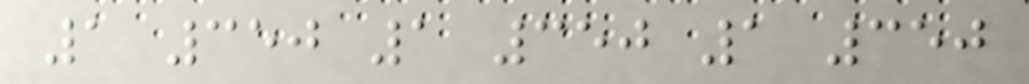1 350 1 350 1 350
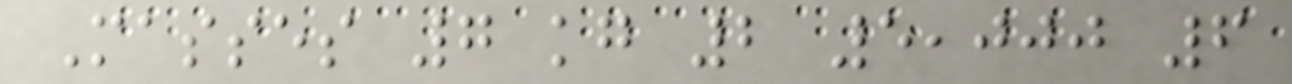Masses 7 kg 2 5,000 6
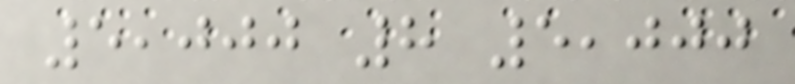5,000 8 5,000
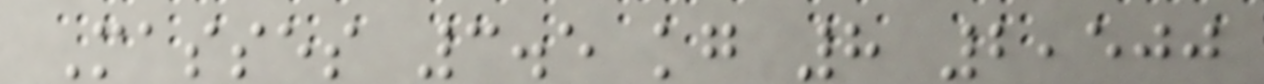Masses 3.5 kg 8 2,500
